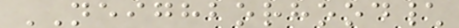NEIGHBORHOOD\
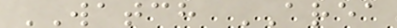WATCH AREA
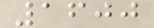1600
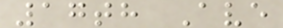17th Ave
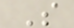S
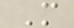M
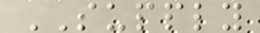SUPPLY
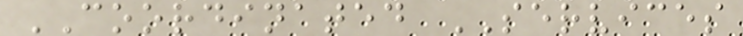COORDINATED SERVICES
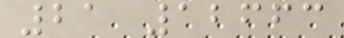21 12663
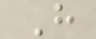H
